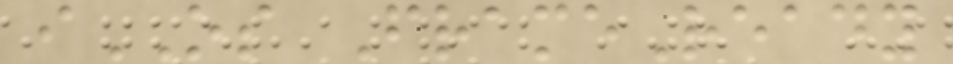iOS FrameReady
